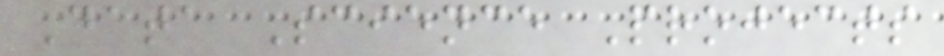Data Science Projects
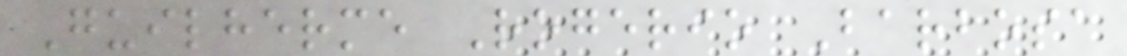Guilherme Rogerio Barbosa
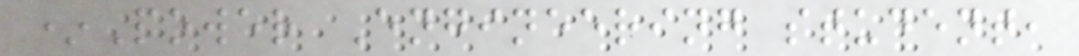*Power Engineering student,
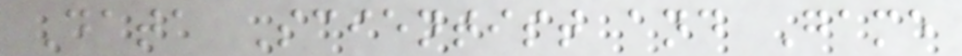Data Scientist and Game
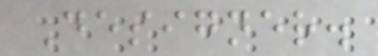Designer.
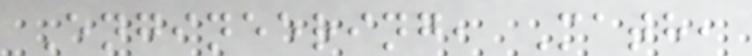Engineering, Math,
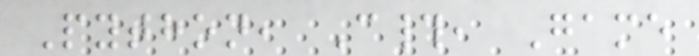Python, C#, Game
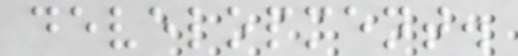development.
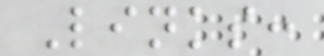Links:
